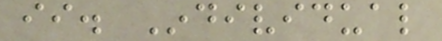ii. Individual
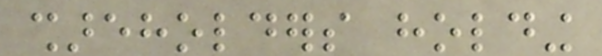shareholders holding
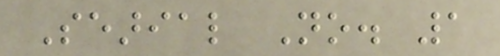Searial No. 1
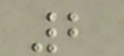2
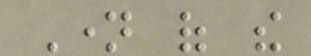Name of the
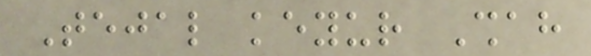Tejal keyur Shah
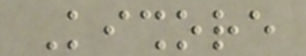Kishore
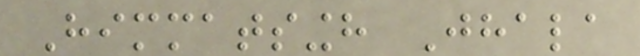Himmatsingh Jhala
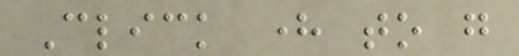Click here to go
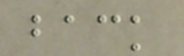back
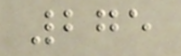275
